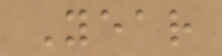Year
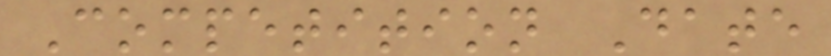Competition Date
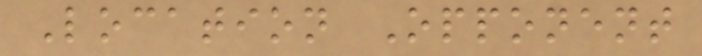Location Opponent
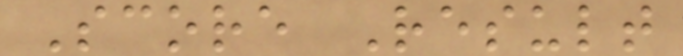Score Result
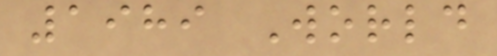1989 World
